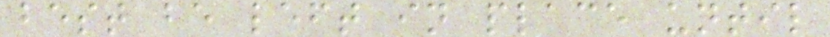best be left in place until
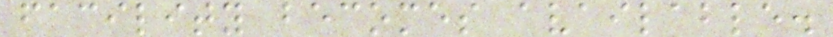facility becomes available.
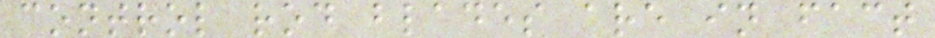control rod blades are in fact
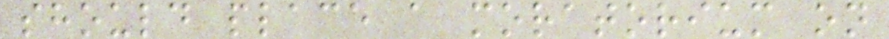should place a moratorium on
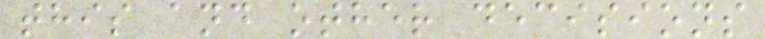this and other decisions
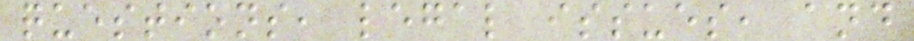questions, legal issues, and
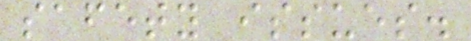safety issues.
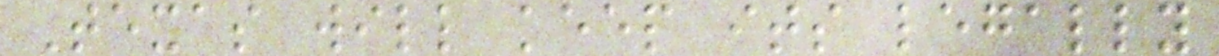Texas will keep its legally
